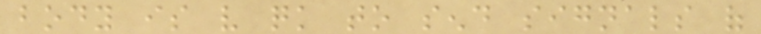body is very quick to send signals of
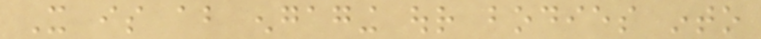It is about engaging our bodies into
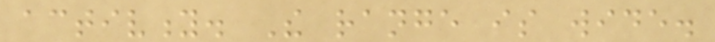activity. The range is wide.
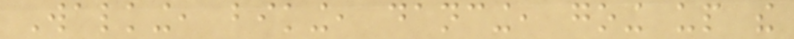Walking, biking, dancing, going up the
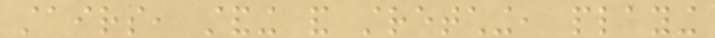stairs, standing and stretching, playing
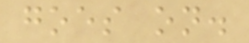goes on.
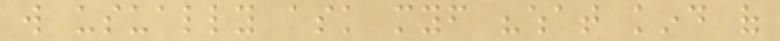will usually ask myself "what kind of
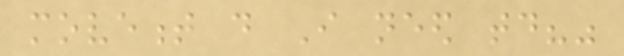movement do I need today?"
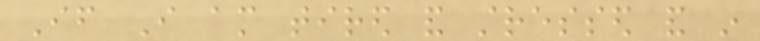If I am tired and stressed and in
